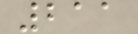211
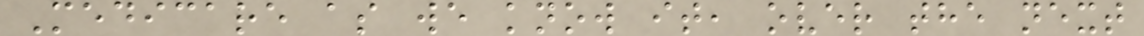Medicare as we know it, over the next
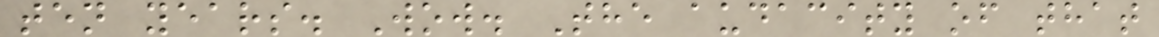ten years. Wow. The audacity of that
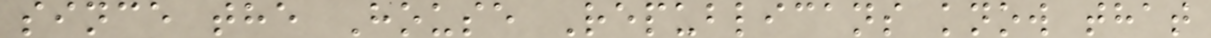since the House Republicans know that
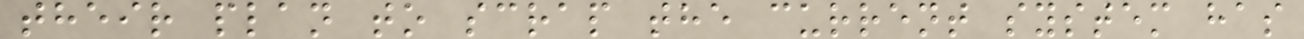their plan to scrap the current system has
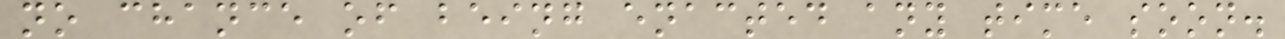no chance of being enacted any time soon.
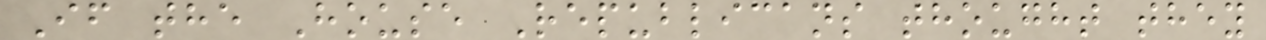If the House Republicans thought they
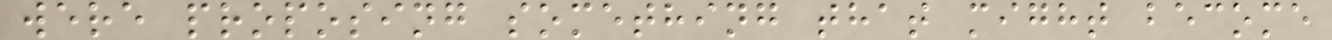were proposing something that might become
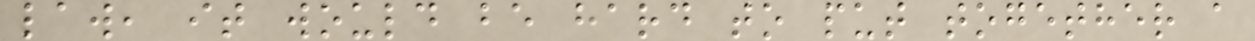law, it would be hard to put together a
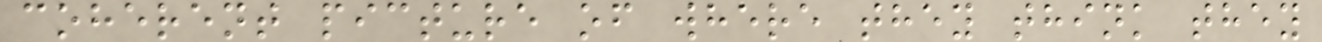coherent picture of where they think they
